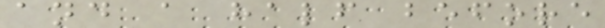and a half before
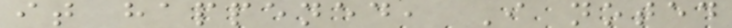it happened, I noted
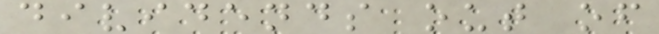dividends out of
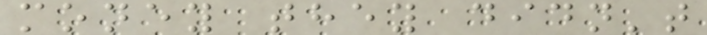money they didn't
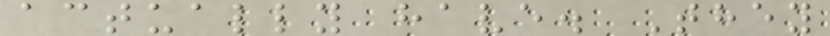actually have. They
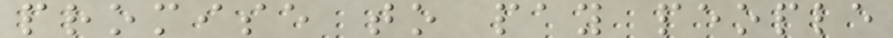promise to pay people
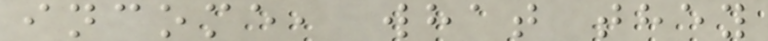income, what they
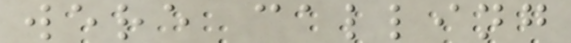were calling
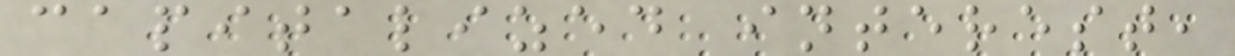capitalized interest,
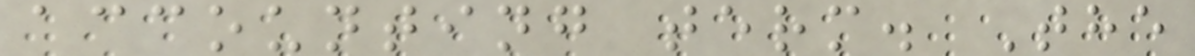accounting term. The
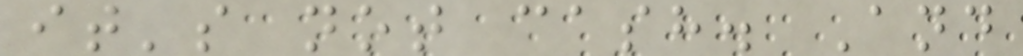it's not cash. And
